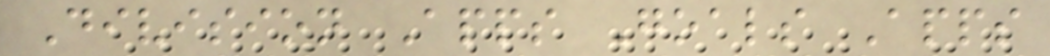Division Apps Goals Apps
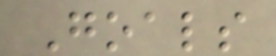Goals
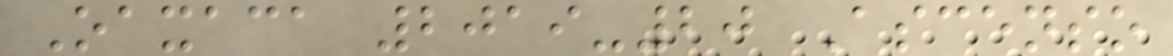Oaxaca 2019-20 Ascenso
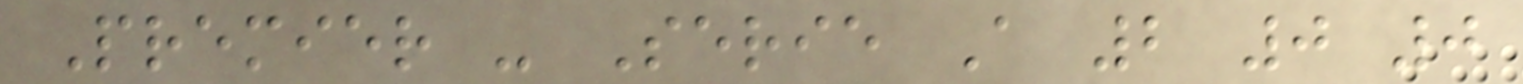Premier - Serie A 2 0 0
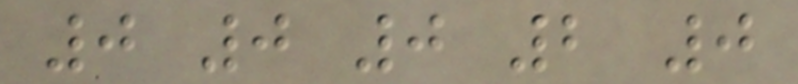0 0 0 2 0
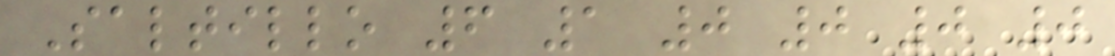Saltillo 6 1 0 0 0 0
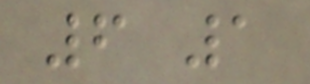6 1
